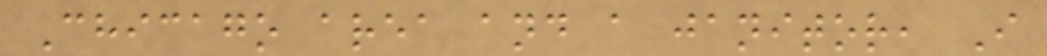Chicago area and a janitor, I
